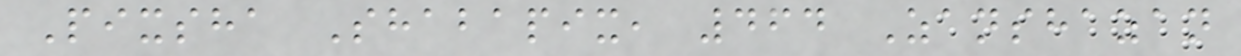Pixsha Shabapix, 464 Zanshazan
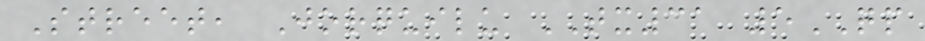Street, Jorquilu TX31 5QP
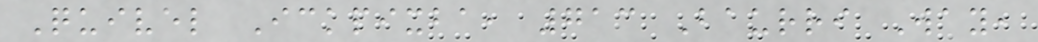Quivel Ickpixba, 713 Baurri Way,
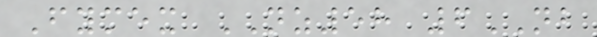Fymex NZ58 6NB
